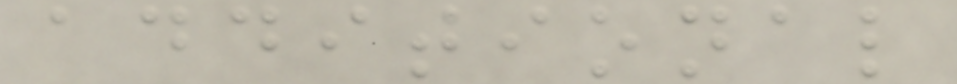additional
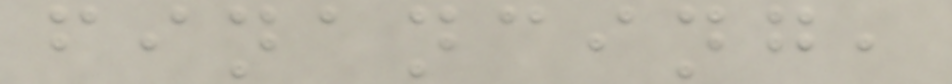financing,
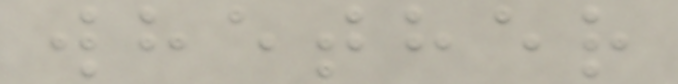whether
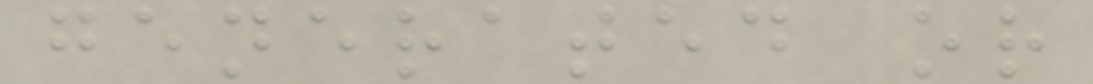generated or
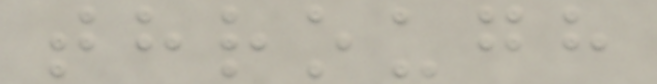through
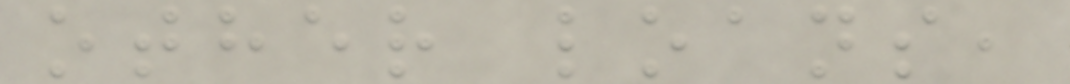other loans,
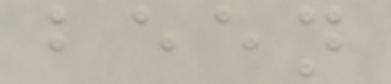been
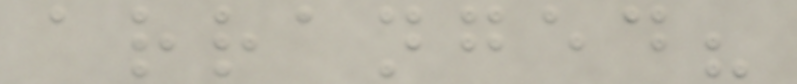arranged?
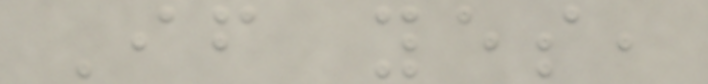If yes,
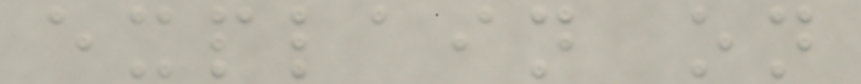explain on
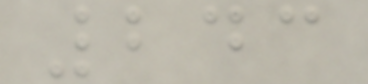243
